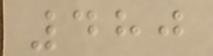480
